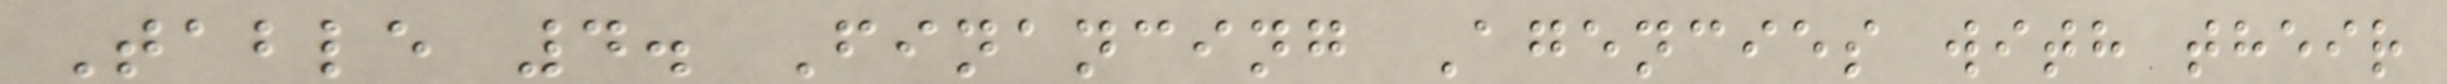Table 4. Financing Agencies with their
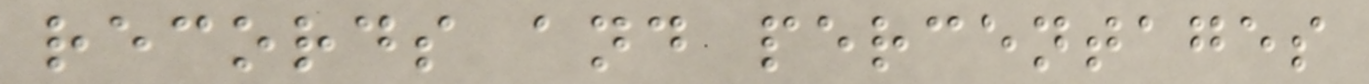records and percentages
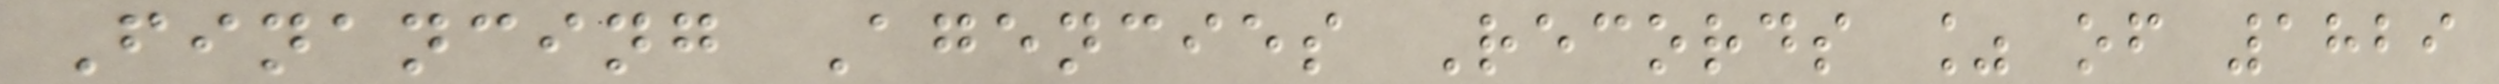Financing Agencies Records % of 1829
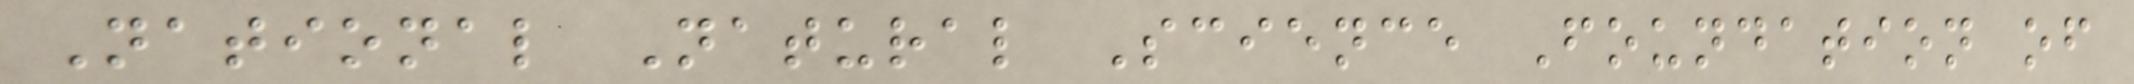National Natural Science Foundation of
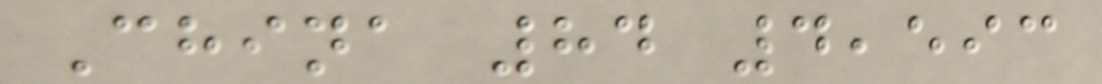China 84 4,593
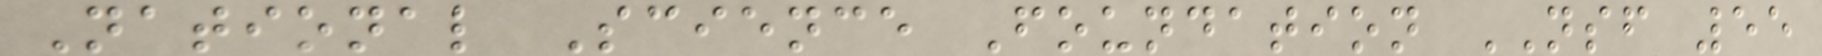National Science Foundation NSF 55
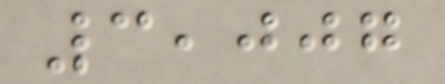3,007
